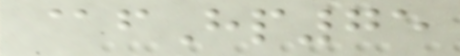@fHp75
